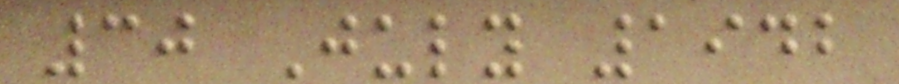30 July 1942
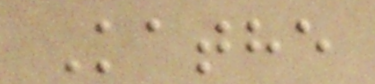Kathe
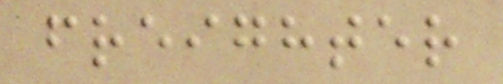freighter
